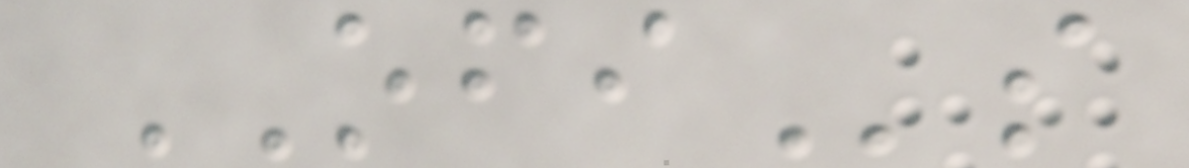OFIs
